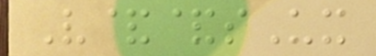V&&sUx
